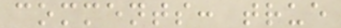comments: true
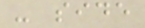- side
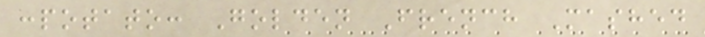:potato: Golden French Mashed
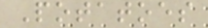Potatoes
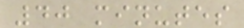40 minutes
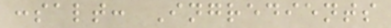:salt: Ingredients
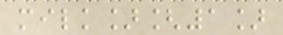milk][1]
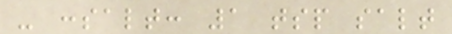- :salt: 1 tsp salt
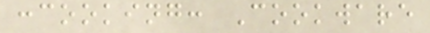:cooking: Cookware
